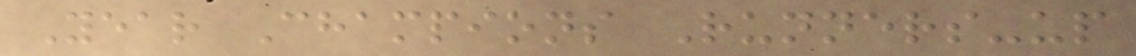Year Champions Runners-up
